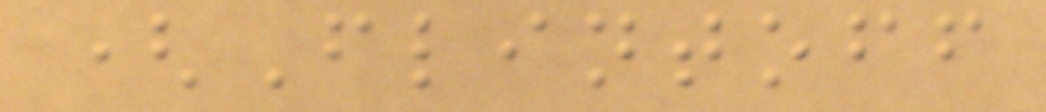(Flintoff
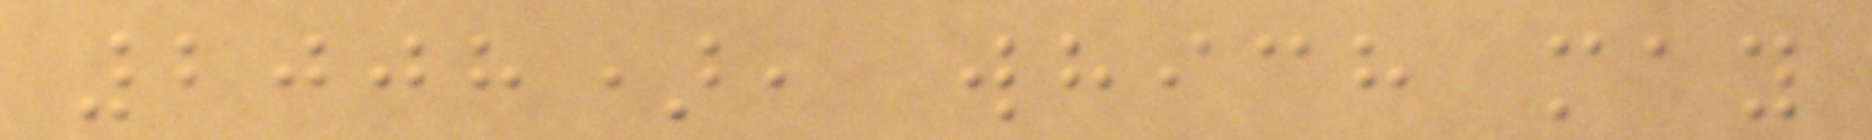2008), which may
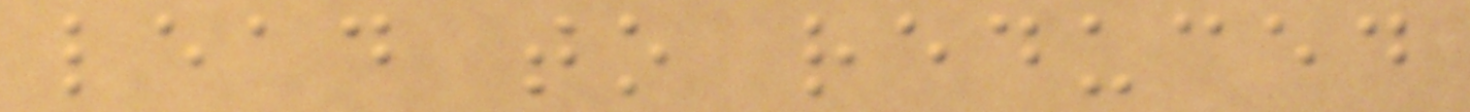lead to reduced
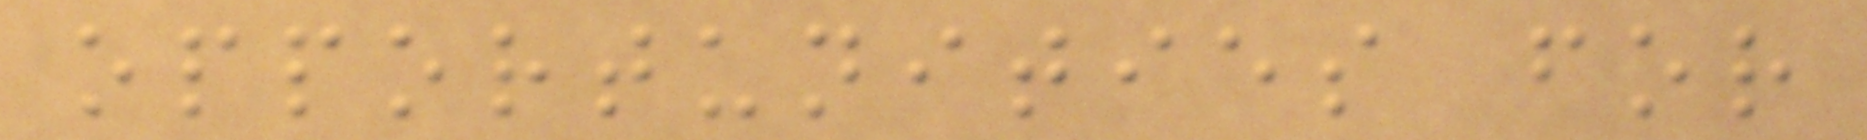opportunities for
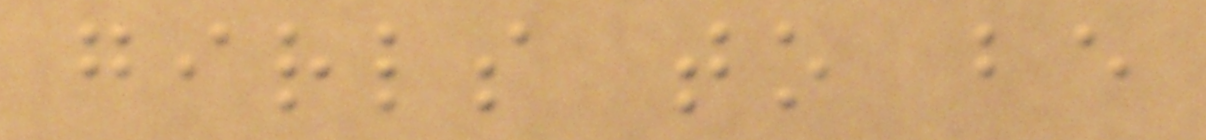girls to be
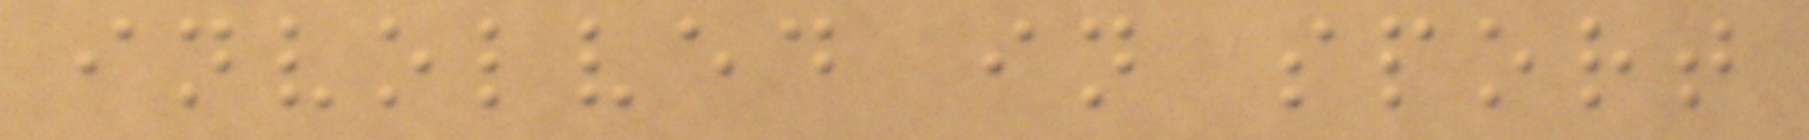involved in sport
